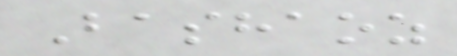Bashaoz
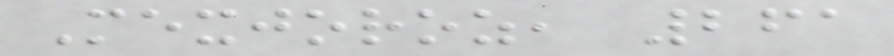Mexjoroz, 261
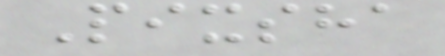Pixsha
